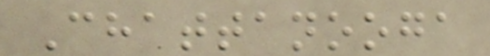Chattanooga
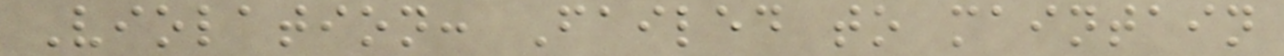Violation: Failed to maintain
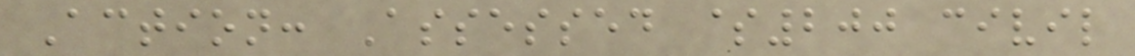Action: Assessed $200 civil
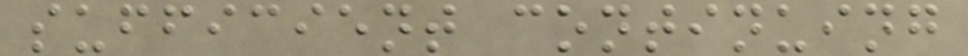sufficient continuing
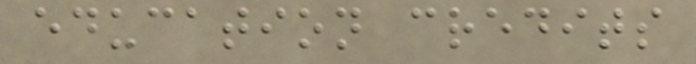education credits
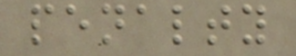penalty
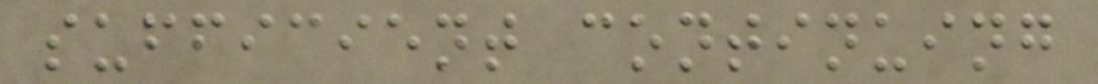sufficient continuing
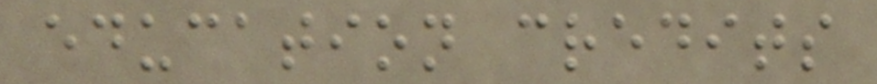education credits
